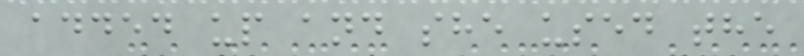added up and she used the
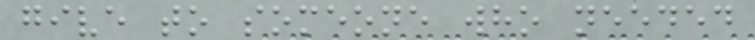give to someone who needed
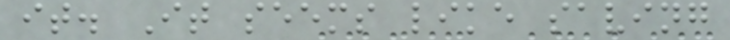it. It seems like saving
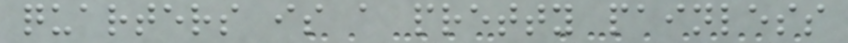quarters is a pretty painless
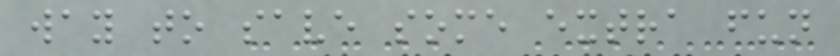way to save some extra fun
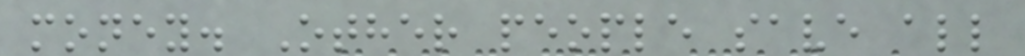money. Other people save all
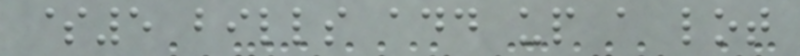$5 bills add up a lot
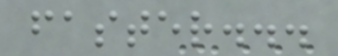faster...
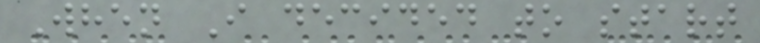When I decided to start
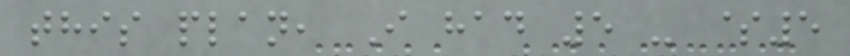this plan, I had 5 - $5
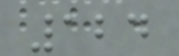124
